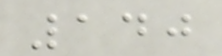140
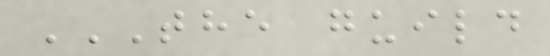THE GUILD
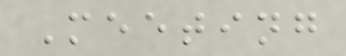Meeting
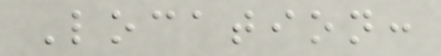Location:
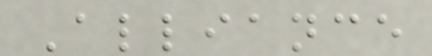Alliance
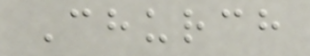Church
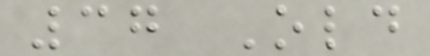37 Old
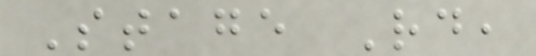Stage Rd,
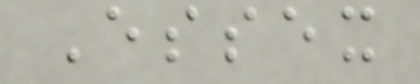Essex
